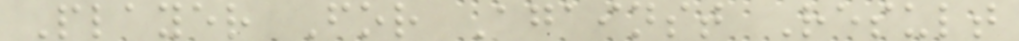Player For Against Result
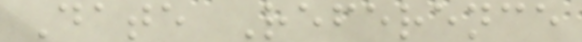Date Reference
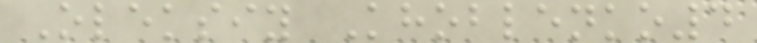Oleksiy Khoblenko4
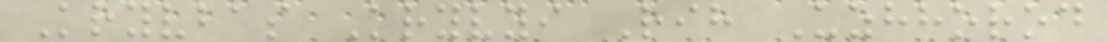Kryvbas Kryvyi Rih Uzhhorod
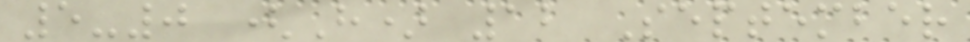5-0 (H) 12 September
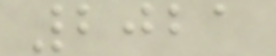2021
